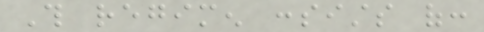This regimen consists of:
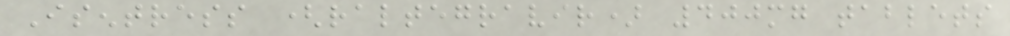Isentress (raltegravir) 400mg tablets
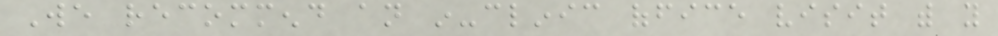We recommend an in-clinic office visit with you
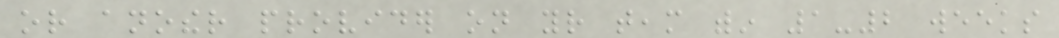or another provider on your team within 1-2 weeks
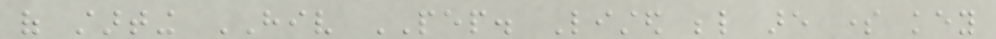of starting HIV PEP. Listed below are some key
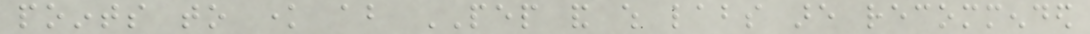points to know about PEP and which labs are recommended
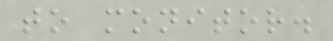to monitor.
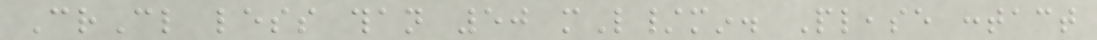CrCl less than 50 mL/min. Please contact
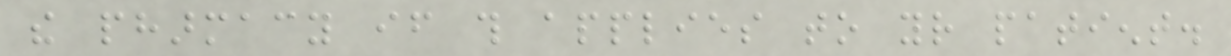the pharmacy if this applies to your patient.
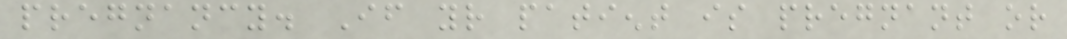pregnancy. If your patient is pregnant or
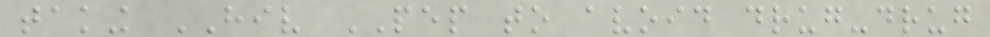taking HIV PEP to avoid drug-drug
